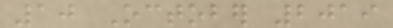10 October 2019
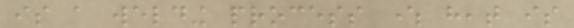is a welding process where heat is
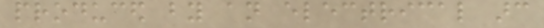produced by an electrical arc
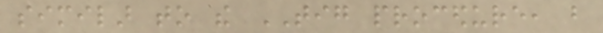similar to the TIG procedure, but
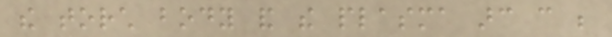the torch body and the plasma arc can be
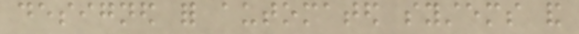designed for automated systems and
